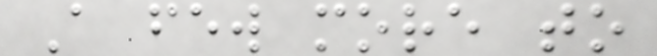A few more to
